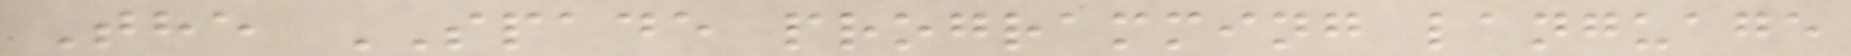The SPADE programming language
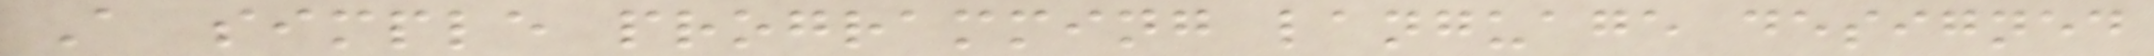A simple programming language designed
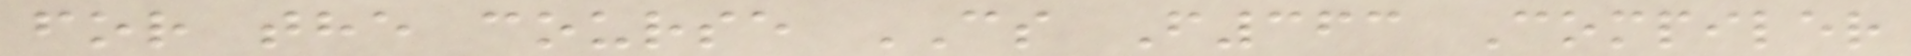for the course CS F363 Compiler
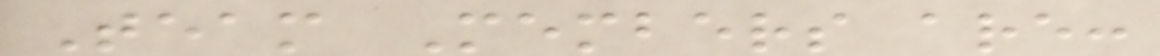Team Members are:
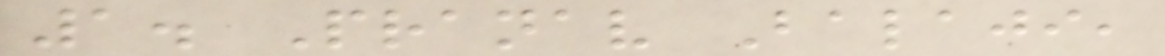1. Pranav Balaji,
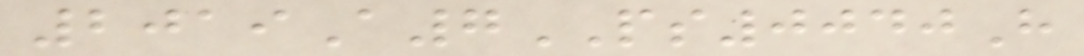2019A7PS0040H
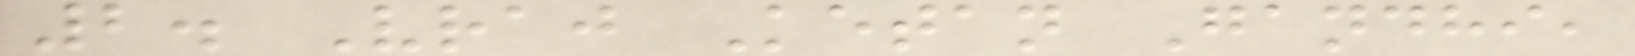2. Vraj Ketan Gandhi,
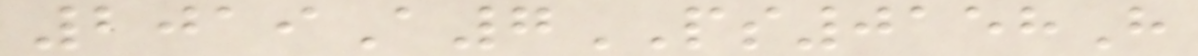2019A7PS0158H
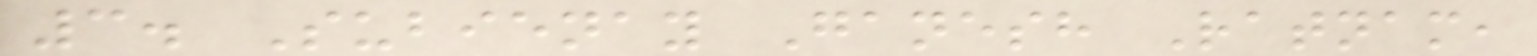3. Subienay Ganesh Ratnam,
